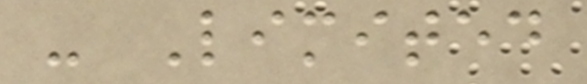- Limited
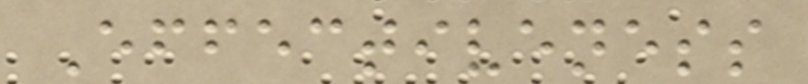Effectiveness
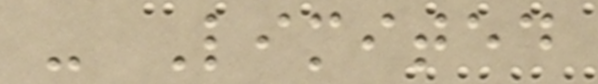- Limited
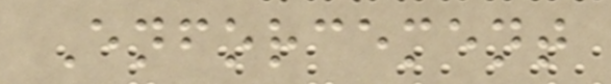Enforcement
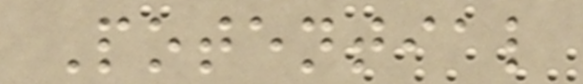Potential
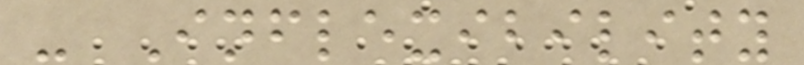- Inflexibility
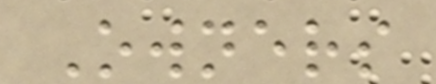Owners
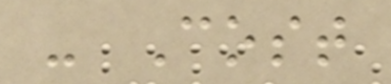- Cost
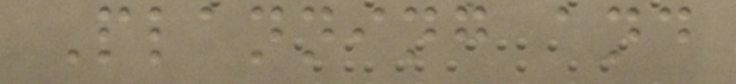Planning and
